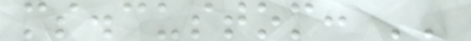ms.custom: ''
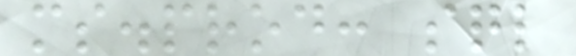ms.prod: sql
